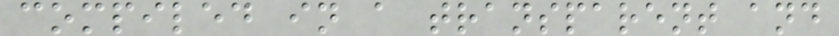compiled in a transparent and
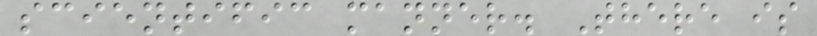scientific manner. There is
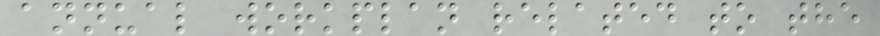annual workplan related to the
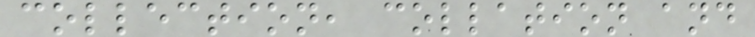collection, collation and
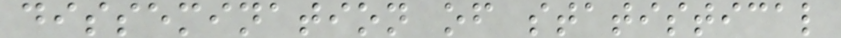dissemination of statistical
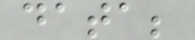data;
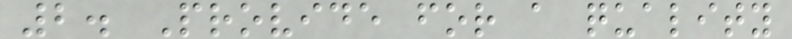2. Provide for a quality
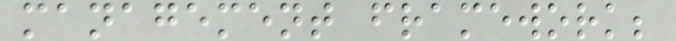management framework;
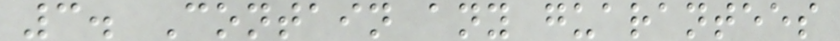3. Contain any guarantees
